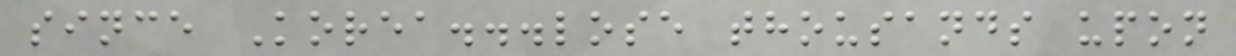since Korea...lose thousands upon
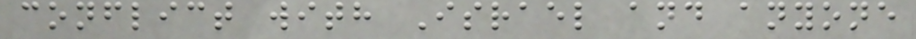conflict with Israel and anyone
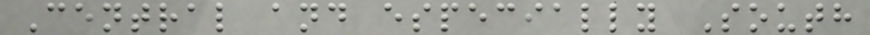Central and especially South
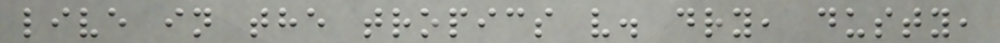live in the tropics v. dry, dusty,
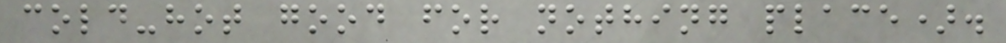cold-hot good for nothing place).
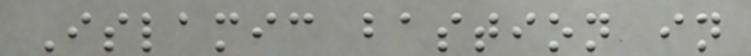Islamic bastion in
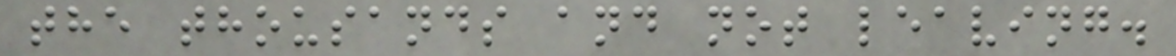the thousands and not leaving.
